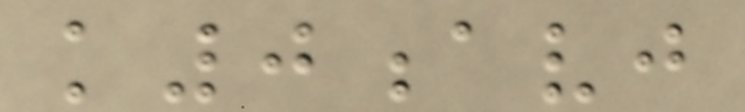k0avj
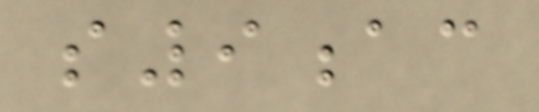s9ac
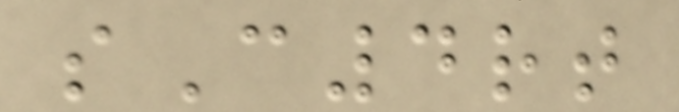sC4rt
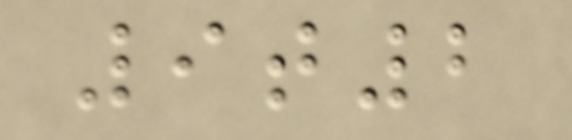9t2
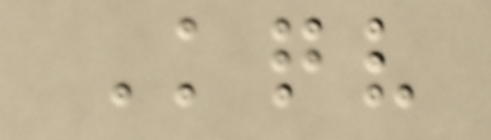Kqv
